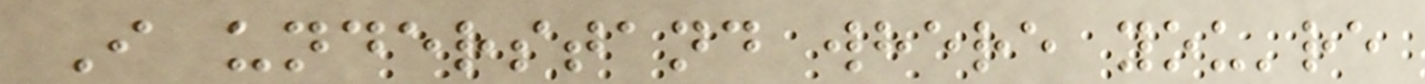I understand where you're
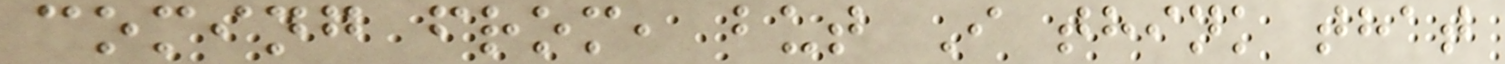coming from, but I think that
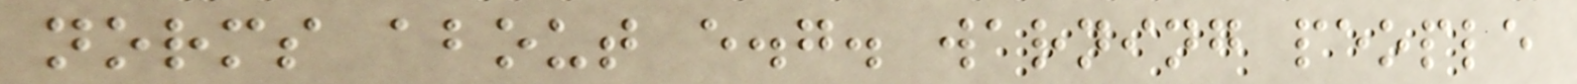norms about e.g. warning people
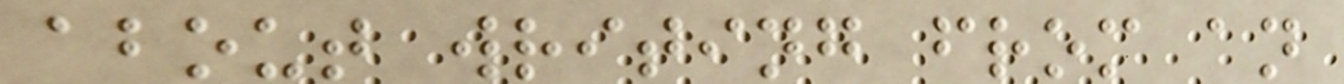about writing from an
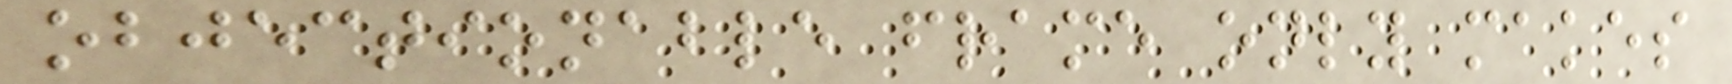objectionable frame only makes
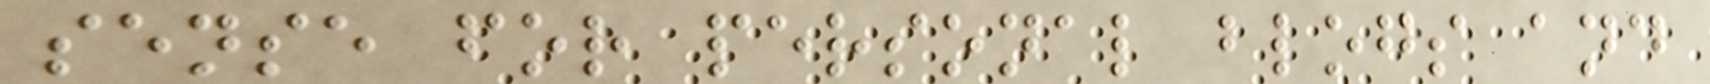sense for personal blogs and
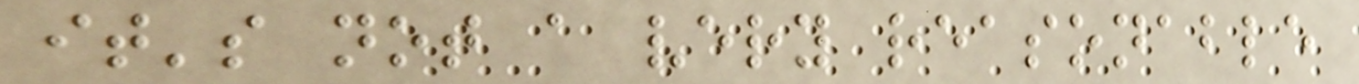it's not a very reasonable
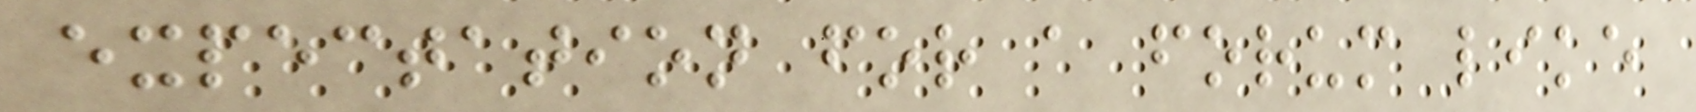expectation for a forum like
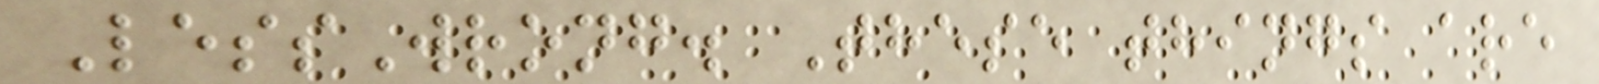LessWrong. These things are
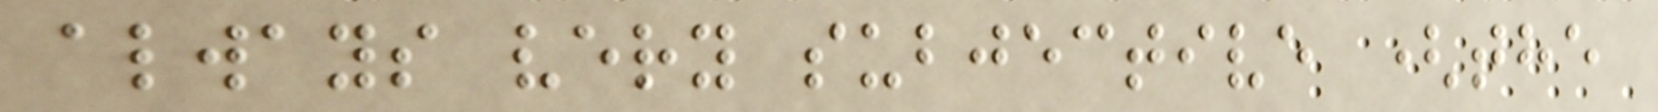always very subjective (the
